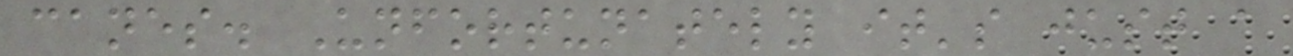canes. Unfortunately it's just a
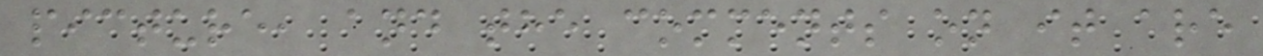picture, and the comments on it are
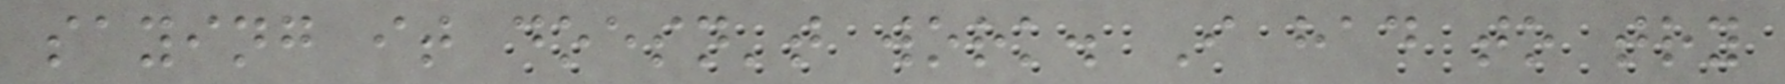saying it doesn't work. I had to try
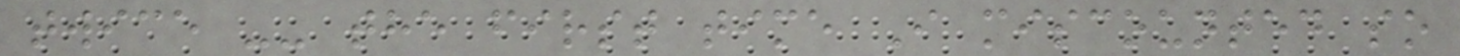twice -- the first time I miscounted so
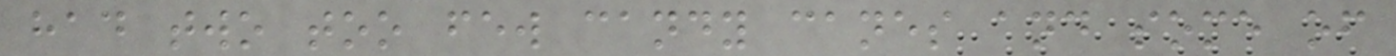had two too few candy canes and some of
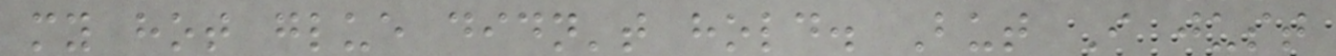my hot glue didn't hold. But I just
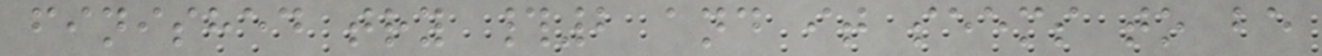finished try #2 and it seems to be
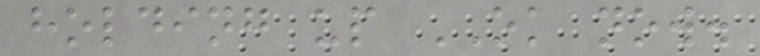holding up OK now.
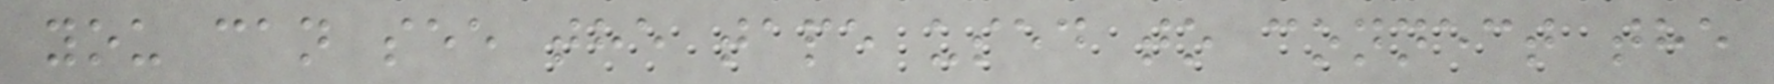you can see the tape used to connect the
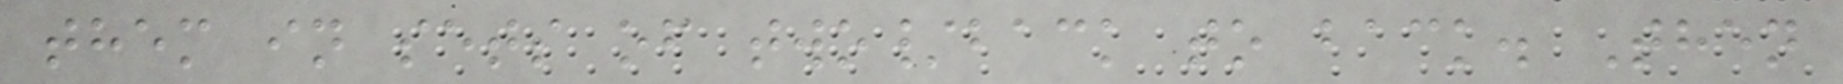them in sets of two/back to back. Then
